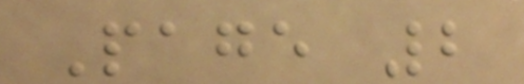Page 2
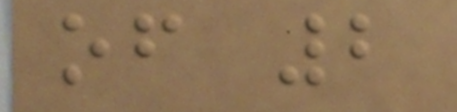of 2
